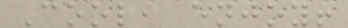Cool, enjoy!
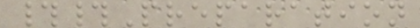##Preparation
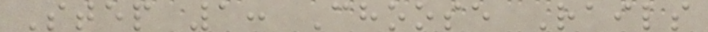Step 1: Choose Rails
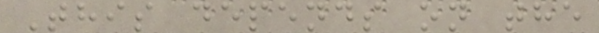This depends on the
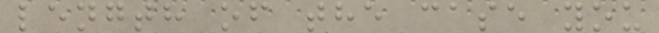length of the case you
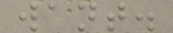want.
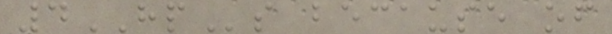4HPs because of
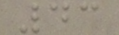43
